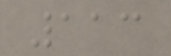113
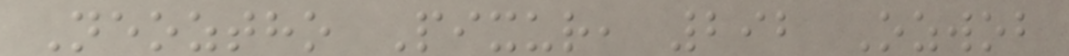Neoztho Pixur, 292 Ozwob
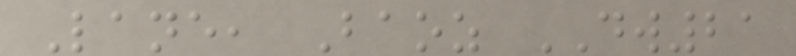Lane, Baoz DW21
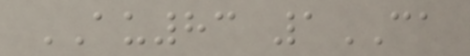AU83 1CA
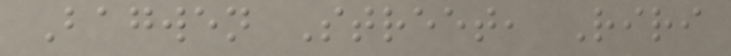Bagwen Street, Riri
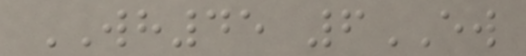WH45 6EW
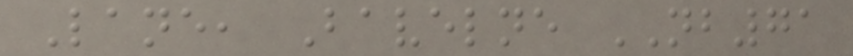Lane, Bavelne NB71
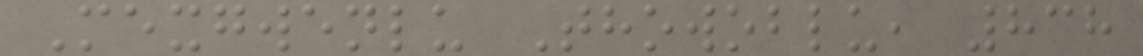Mexgwenlu Thowoblu, 838
